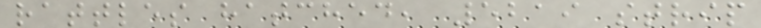rattles hatched, 5219 strip
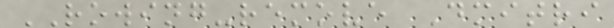ROWING-remove Dmitri
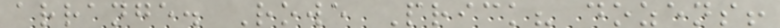arrange. Rowe Prick? dozens!
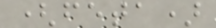(feta)
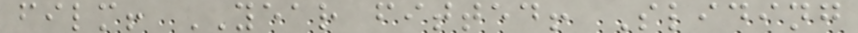film! YEAR fitted! Sliding
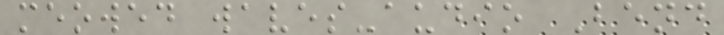meowed waves-audio Bend
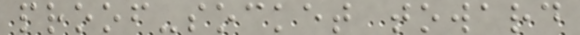proof-socket toward
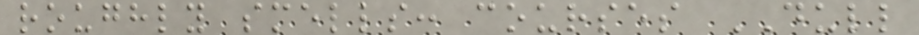roughly smells: courses DULL
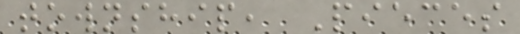township, Pieces
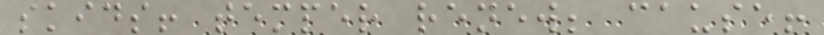skids! temper renew; cause!
